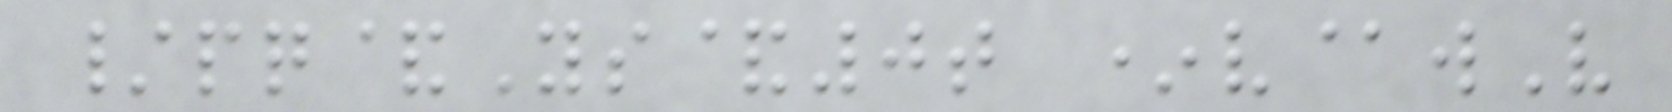/pq&Ys&0t *v@wV
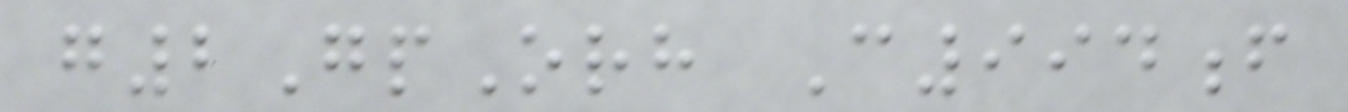g2GpOrh C994f
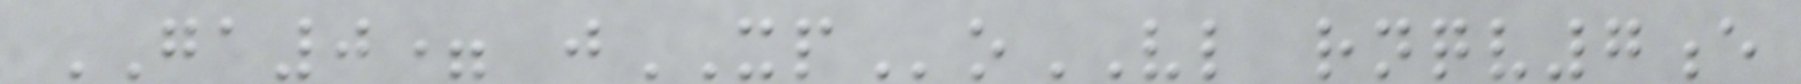GA0= jXPoVL rnqv7e
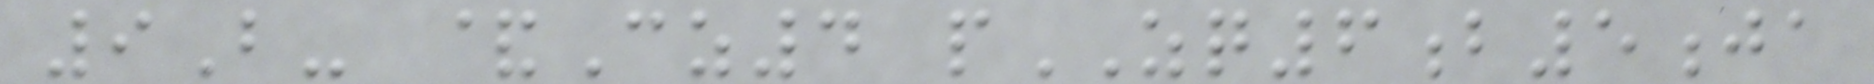9B- &Cz4 pZQ6b5ja
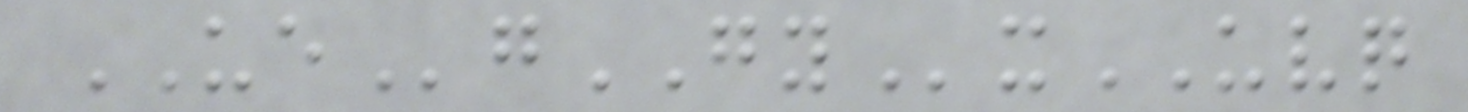UEgGYxUVQ
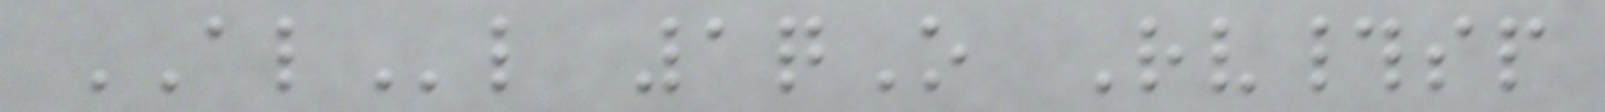ALl 1qO Rv#sp
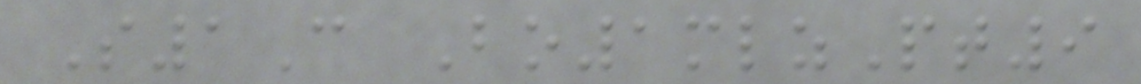S1C Bo1mlzPt9
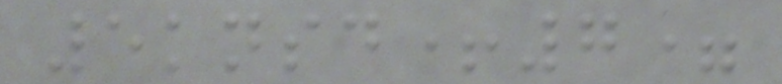5knsd+7=
